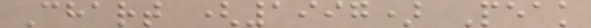Chart (1997) Peak
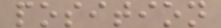position
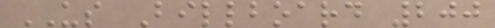US Billboard 200
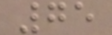75
